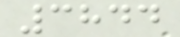3844
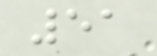51
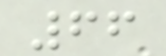66
